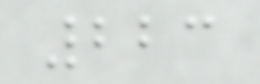223
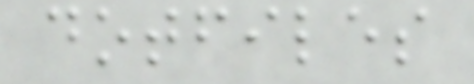dotfiles
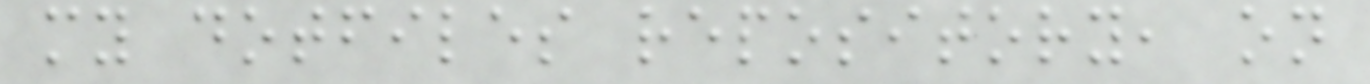my dotfiles repository, on
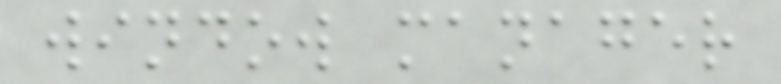window manager
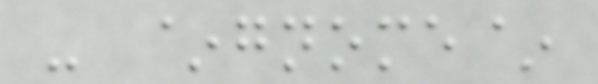- ~gnome~
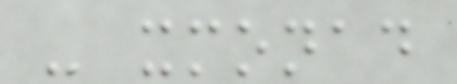- xmonad
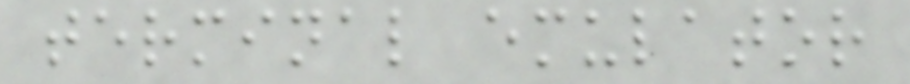terminal emulator
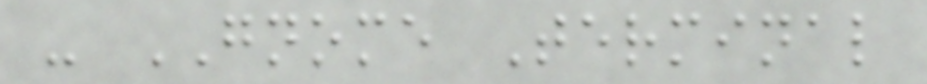- GNOME Terminal
